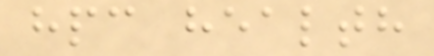hpc health
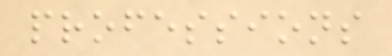professions
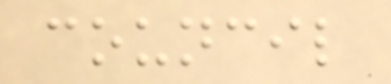council
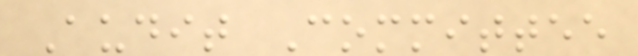Audit Committee
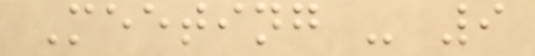Meeting - 9
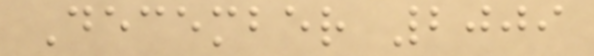December 2009
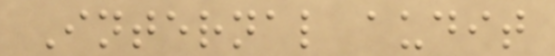Internal audit
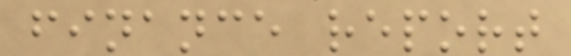finance report
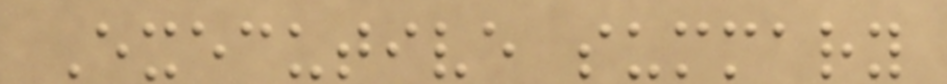Executive summary
